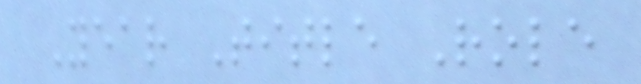Year Title Role
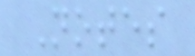Notes
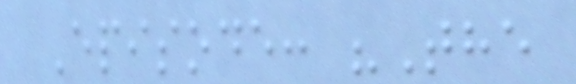Episode: "The
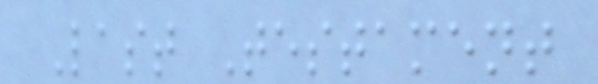Last Testament
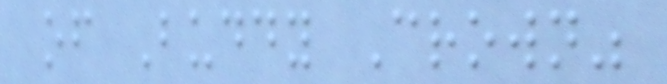of Buddy Crown"
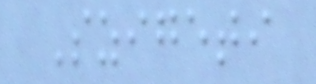Szigeti
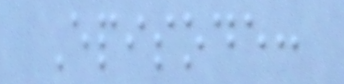Episode:
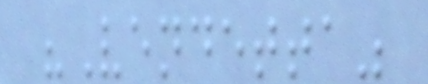"Vendetta"
